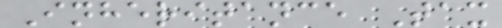Inheritance Tax
